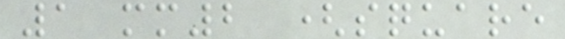1 mm2 (square
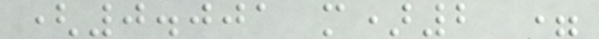(0.001 m)2 =
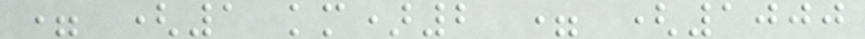= (1 km)2 = (1000
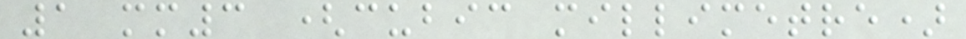1 mm3 (cubic millimetre)
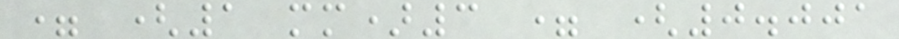= (1 mm)3 = (0.001
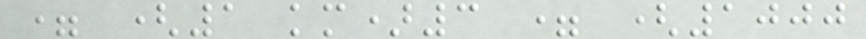= (1 km)3 = (1000
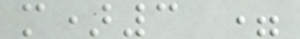m)3 =
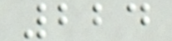224
